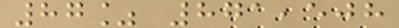87% 871,508
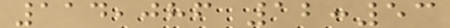114,086 12:53
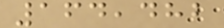164,482
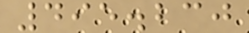495.230
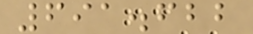691.622
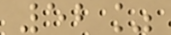52%
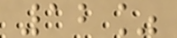12%
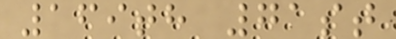169th 71st
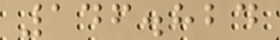146.824
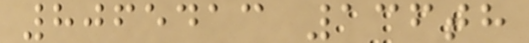8065413 136th
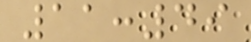11:49
